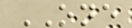ONE
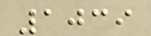1039
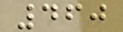460
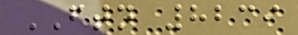FTN 8239
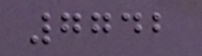7742
